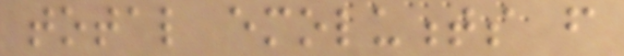total emoluments from
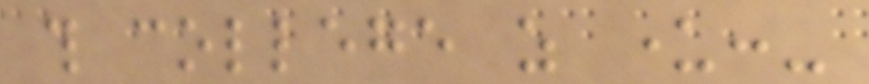this college as under:-
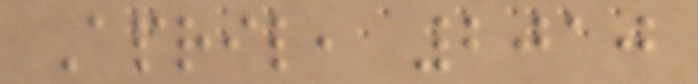April, 2010
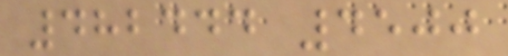482444 4500
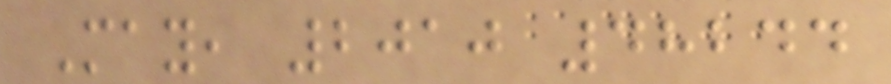May, 2010 48244
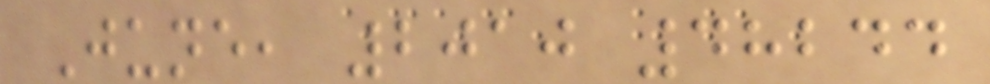June, 2010 48244
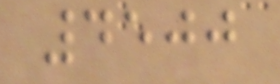4500
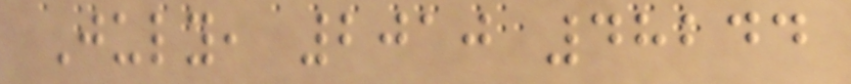July, 2010 48244
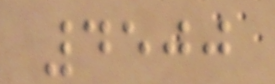4500
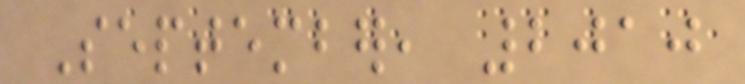September, 2010
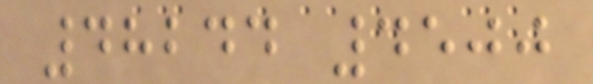48244 4500
